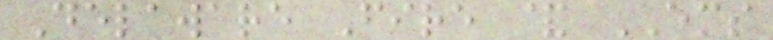Delaware Fire & EMS
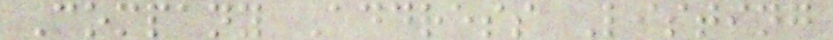Company Address Listing
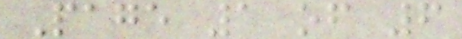Page 1 of 6
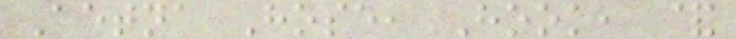Aetna Hose, Hook, &
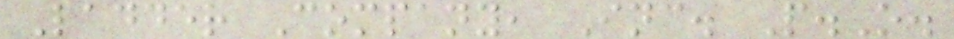Ladder Company, Inc. P.O.
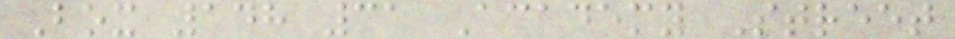Box 148 31 Academy Street
